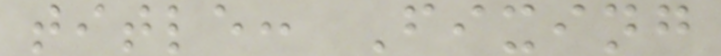title: Fixing
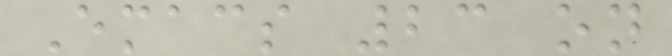Emacs 23 on
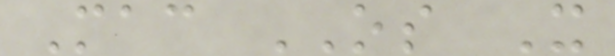Mac OS X
